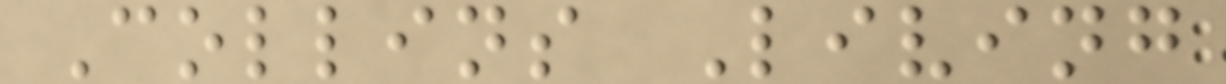Collins Living
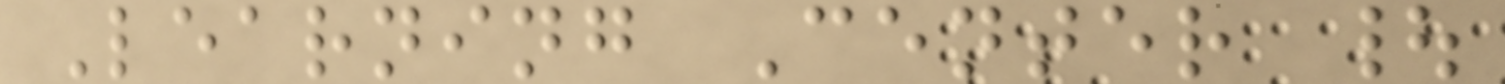Learning Center |
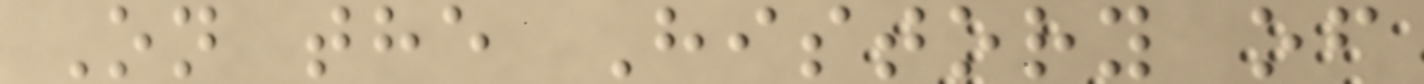On the History of
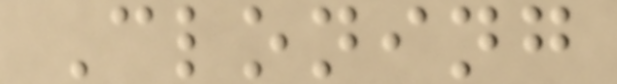Cloning
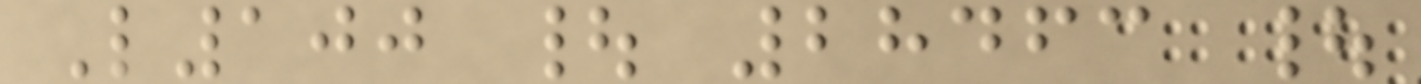L100 | 28463 |
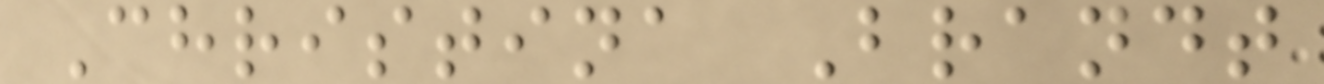Christina Brandt
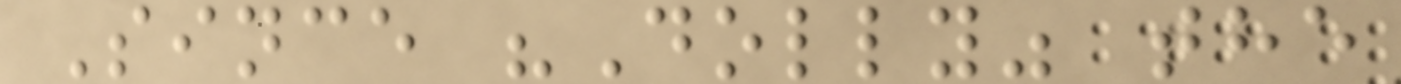Since "Dolly" the
